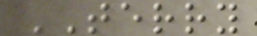TERRY
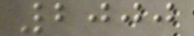2000
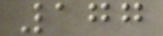177
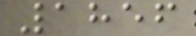1856
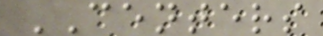CENTERS
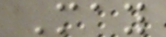May
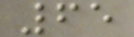65
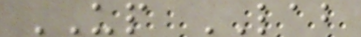UP LAB
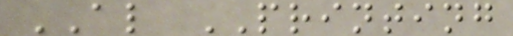AL PRINTING
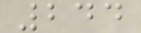244
